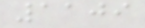1109
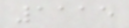1115
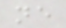ne
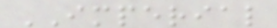IMPERIAL
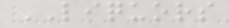LIQUORS
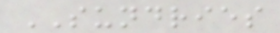SUNDRIES
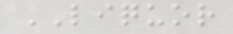LIQUOR
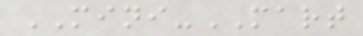MINI-MART
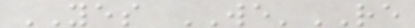YES WE'RE
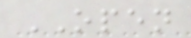OPEN
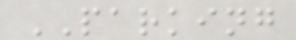PARKING
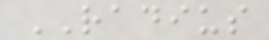RADIUS
